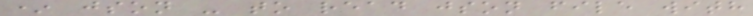* json - to read json file with
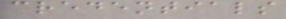credentials
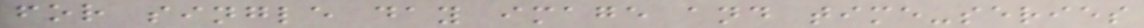for single day image and time-series
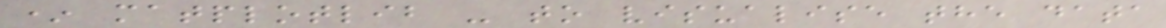* matplotlib - to visualise the data
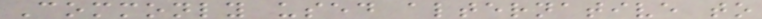Commonly used alternative to
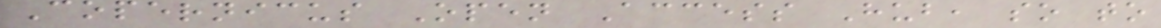Copernicus Open Access Hub, so to
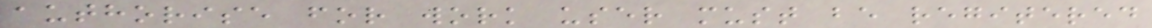authorise for work user must be regitered
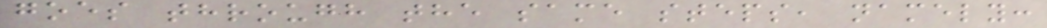goes through the same steps, namely:
